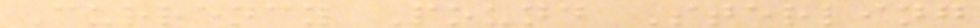Currency Pound Sterling
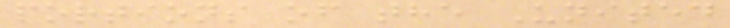portions of the United
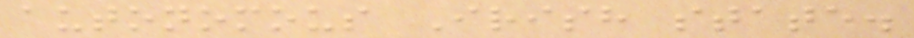autonomous Irish state.
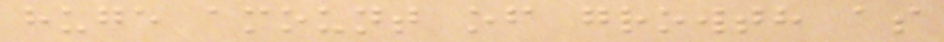huge amount of growth as
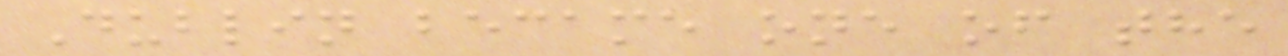Dublin became one of the
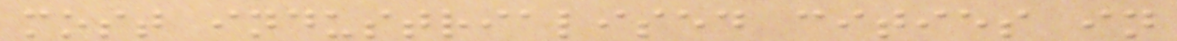most industrialised cities in
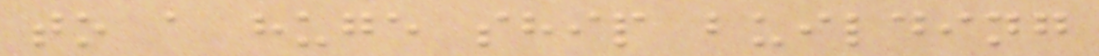to a huge ship building
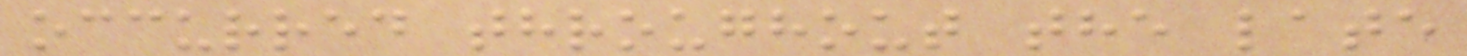occurred throughout the late
